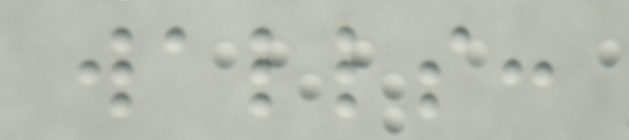walls:
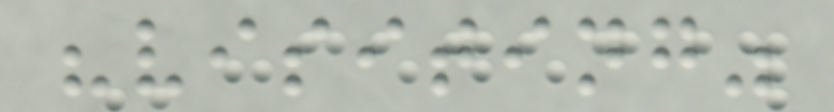"visiting"
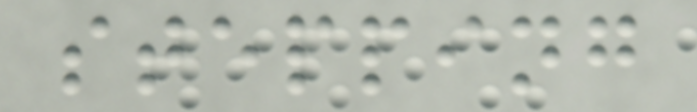stepping
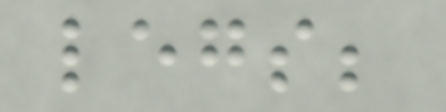legs;
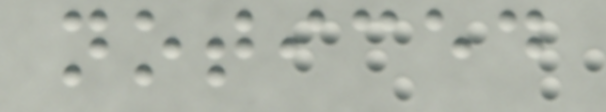noticed
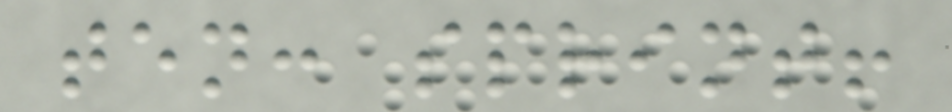ten: sprint!
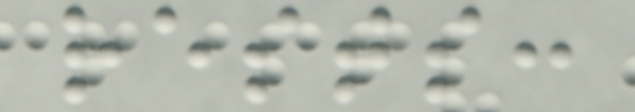rests:
